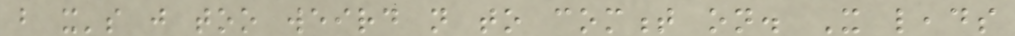but it's just too weird not to comment on. It leads
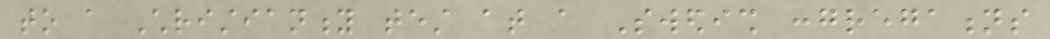to a Christianity test at a Swedish congregations
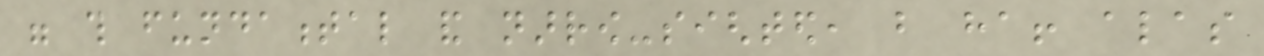were this fundamental and narrow-sighted, but ha! alas
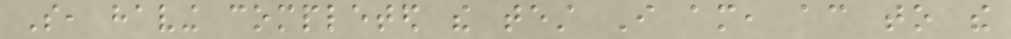So, having completed the test I am, according to the
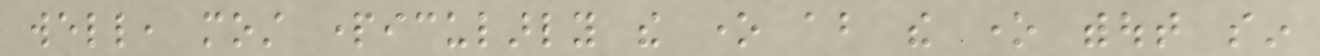well, most particularly the one about the one without sin
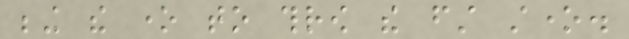being the one to throw the first stone.
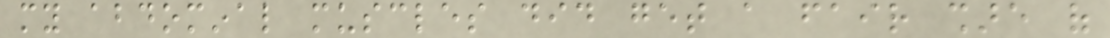my abdominal muscles did get a fair share of
